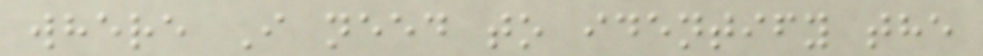where I need to identify the
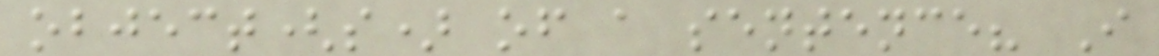object(s) of a sentence? I
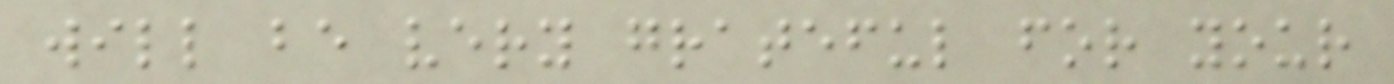will be very grateful for your
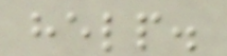help.
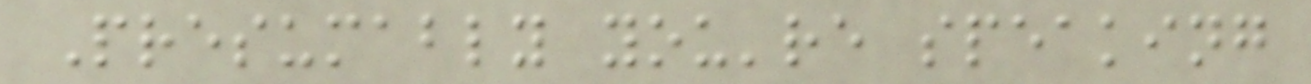Presumably you're speaking
